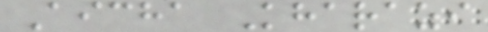Aicha Kharazi
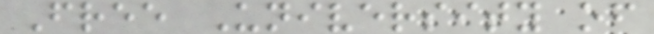Free University of
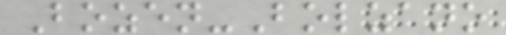Bozen-Bolzano
